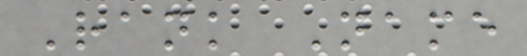Rank Name
